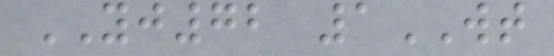YJ72 1WT
